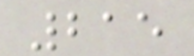215
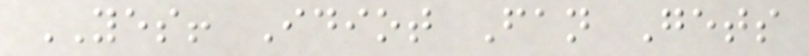YES! Idiot Fan Gets
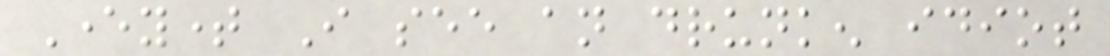Everytime I see an drunken idiot
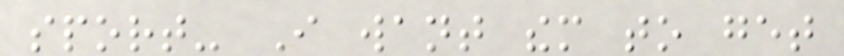sport- I want them to get
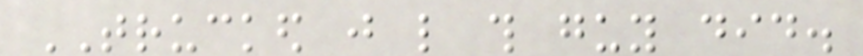TRUCKED just like this guy did.
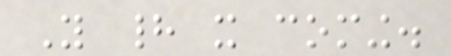You had it coming.
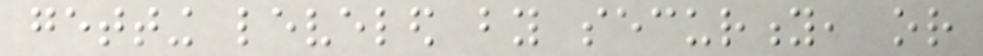getting leveled by security, or
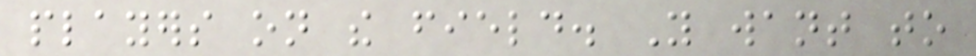players on the field. You want to
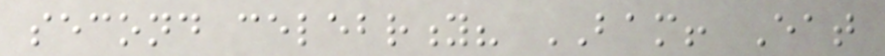second celebrity? BAM! Eat
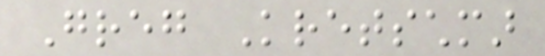Greg Kretschmar
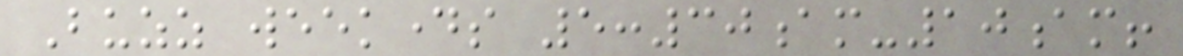Buzz weekdays 5:30am-10am!
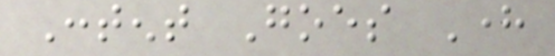Content Goes Here
